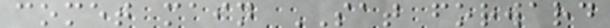comet main SAT forward
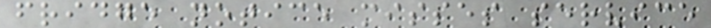fridge notice misses service
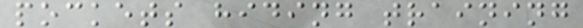pockets hiding training
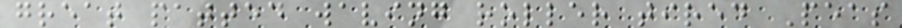great patted waving roller tired Peas
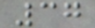37
